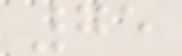75
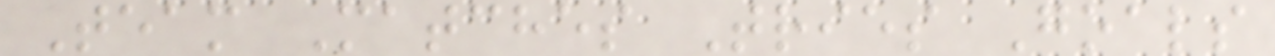Team Matches Tries Goals
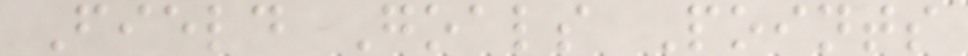Field Goals Points
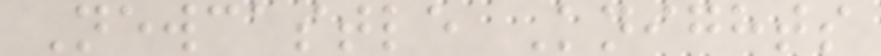Newcastle Knights
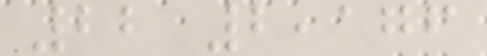22 2,176
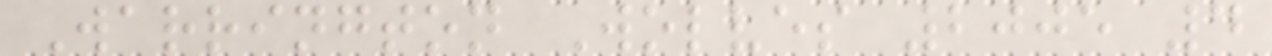Warrington Wolves 2005 4
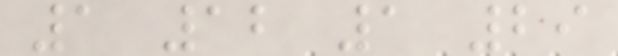1 12 1 29
